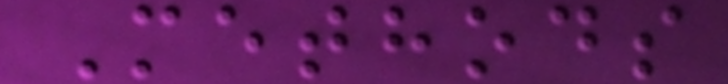Methods
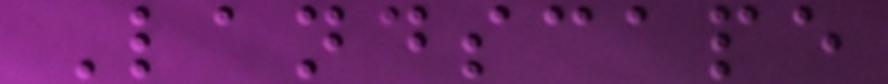Landscape
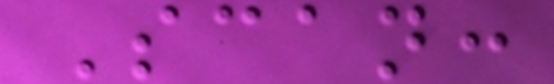Scan:
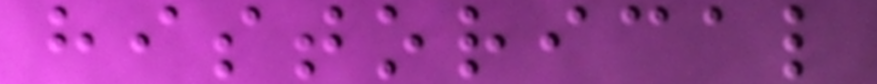historical
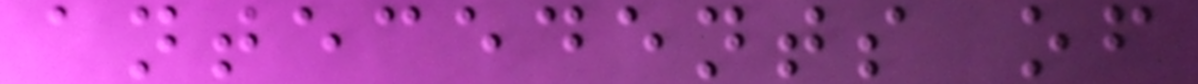antecedents of
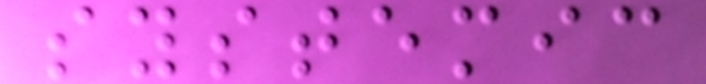systemic
